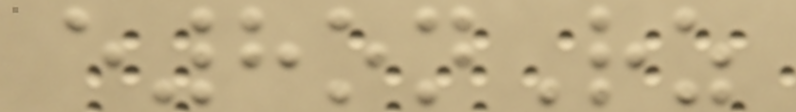e8onRz
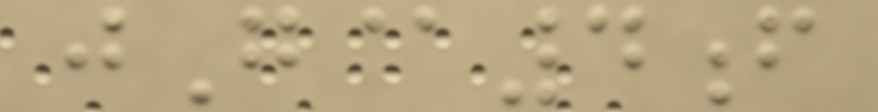jG@4f
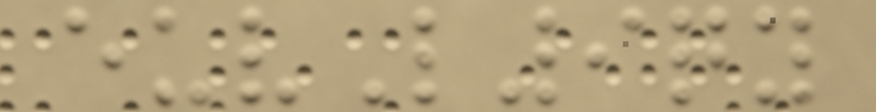euvL9qy
